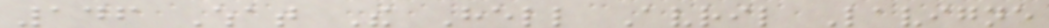146 What The Hell Avril Lavigne
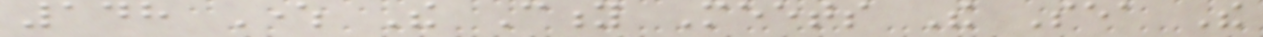148 Where The City Meets The Sea The
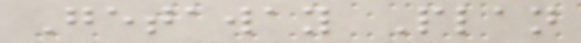Getaway Plan
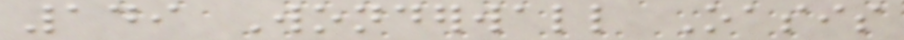149 Wonderwall Oasis
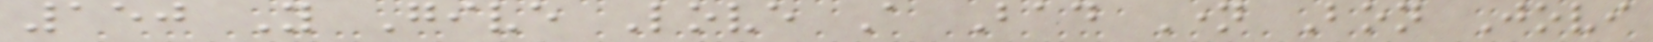150 You Give Love A Bad Name Bon Jovi
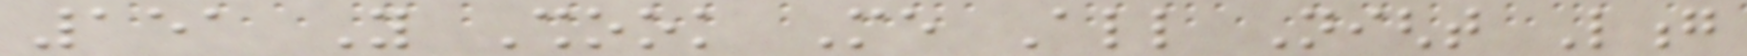151 You Shook Me All Night Long
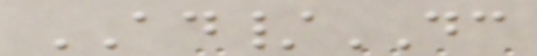AD/DC
